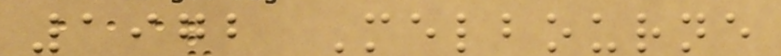1972 Melbourne
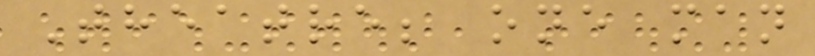Theatre; one man
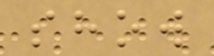show
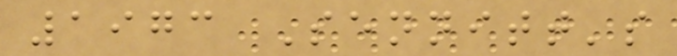1973 Sennitt's
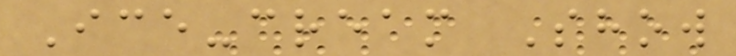Ice-cream Show
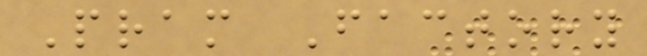Pram Factory
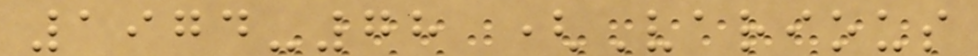1974-78 (Various
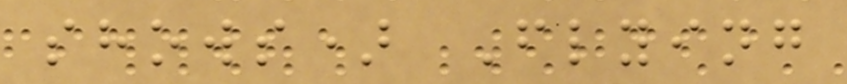shows) Flying
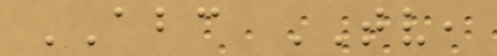ABC TV,
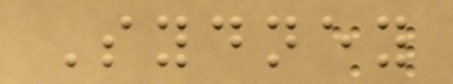Sydney
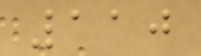110
